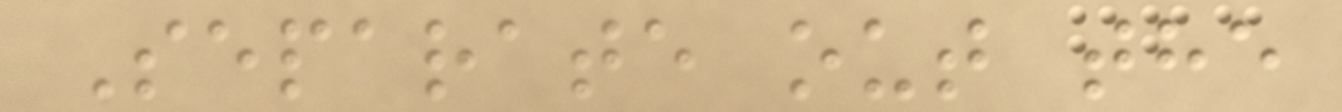Separate out the
